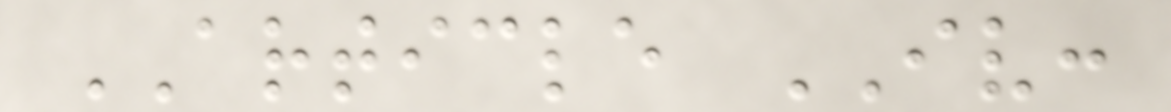ARTICLE IV:
